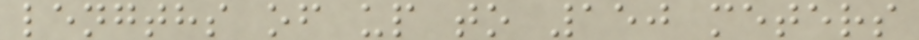lengths of up to 150 meters
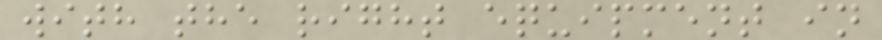with the right equipment in
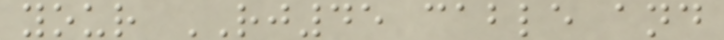your RJ45 cable and
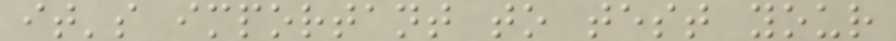it's important to test your
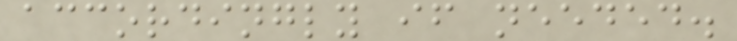accordingly if needed.
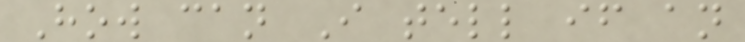How can I tell if an
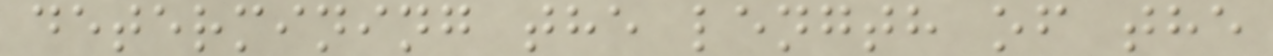determining the length of the
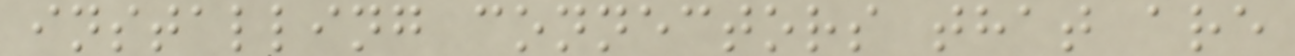installing connectors that are
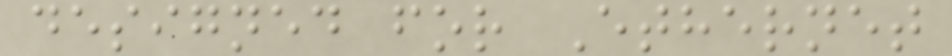designed for Ethernet
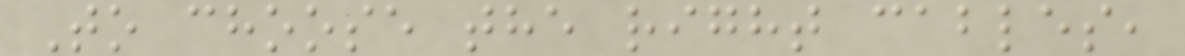To choose the right cables,
